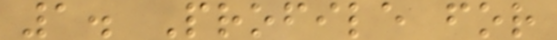1. Profile for
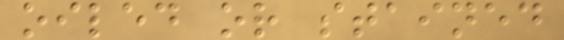oiled or stained
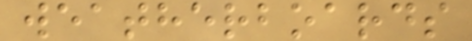weatherboards
